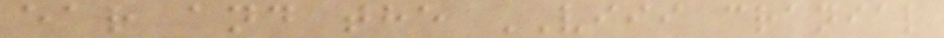ear and the VIII cranial
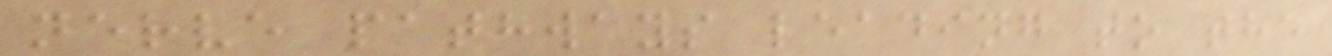nerve pathways leading to the
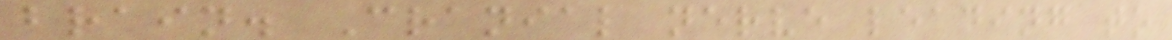brain. Cranial nerve leading to
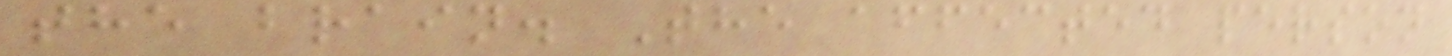the brain. The affected person
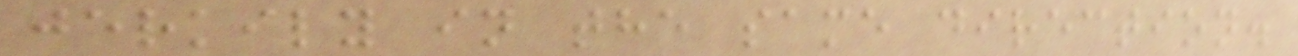jerkily in the same direction.
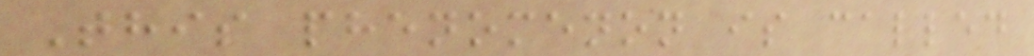This phenomenon is called
